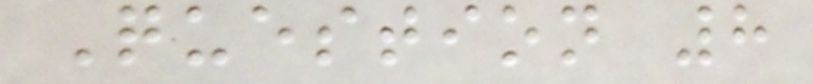Question 8
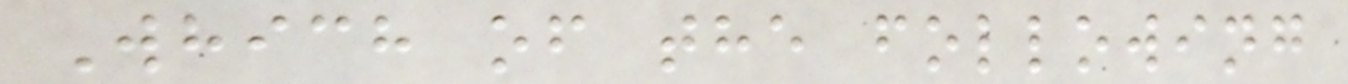Which of the following
